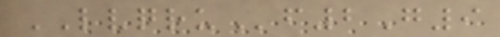LVQRUf2G9
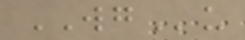WGu
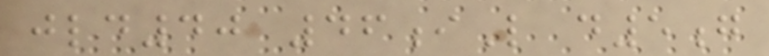jld40 46iL d5g
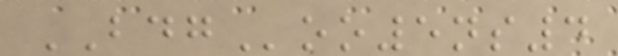BDGoo5ns4
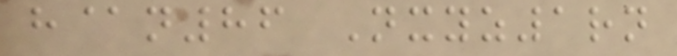h@n86 Nxyz1rn
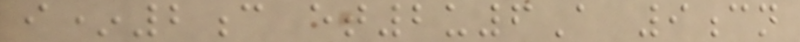i*2c et2u6A 9cn
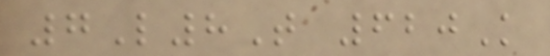7L8T 620K
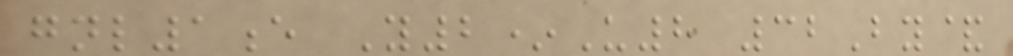gnl1e Y2*U8 32By&
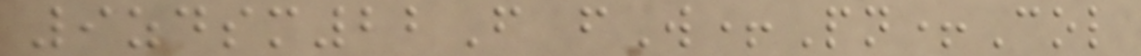9zdsm22F fW+Pn+Col
